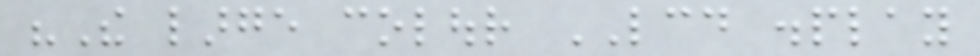"The large colour LCD display
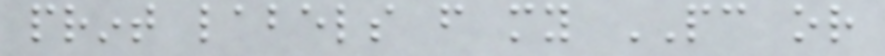print labels from my PC or
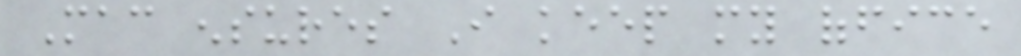Mac ensures I keep my office
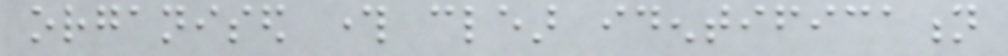organised through clear identification
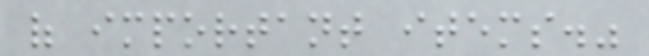of important items."
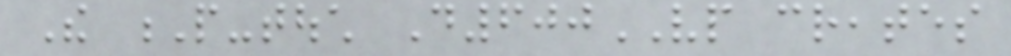The P-touch D600VP creates
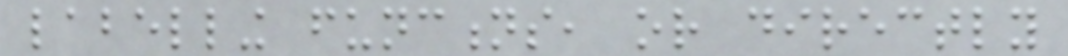labelling functions, or directly
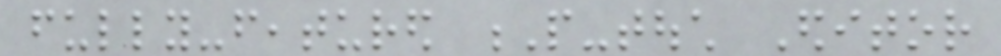fully-featured P-touch Editor
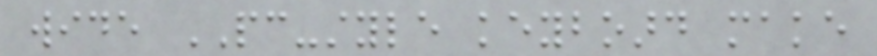wide PC-style keyboard make
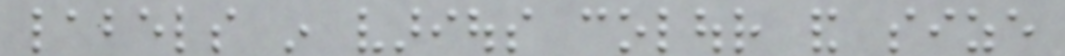labels in various colour and size
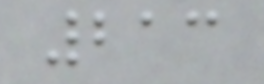213
